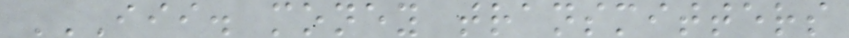III. MONEY TRANSMITTERS
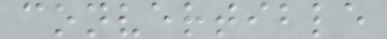convertible
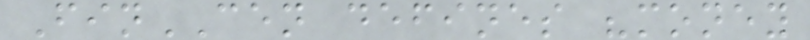FinCEN defines "money
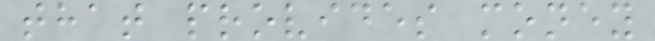that provides money
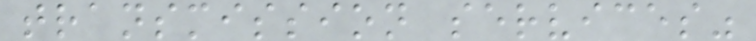transmission services"
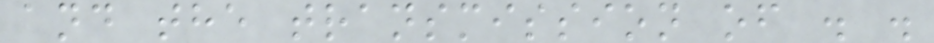and the transmission of . .
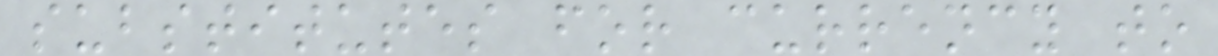substitutes for currency to
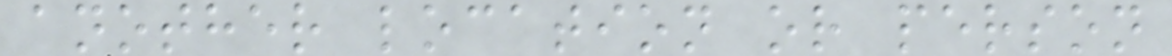another location or person
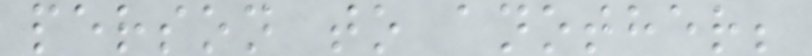person to another;
